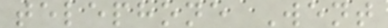telephone Went
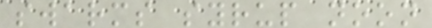swarms syrup noon
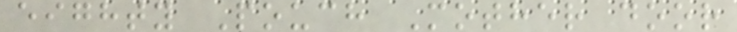eighty Pouch Mother door
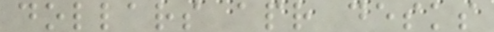dollars apr desks
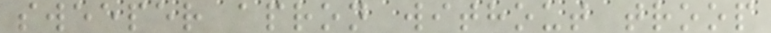sweeper apron without troop
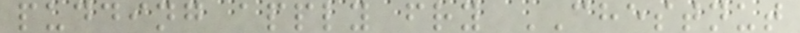pudding apply fry CHESTNUT
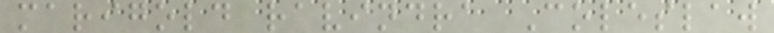marigold ravindra Coleslaw
